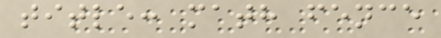title: math fence
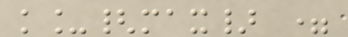k_{max} =
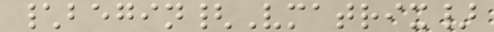\begin{Vmatrix}
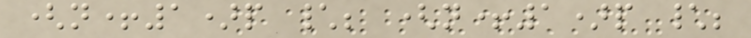(n+1)p \; (n+1)p \;
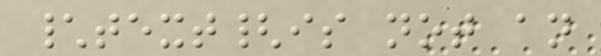\text{is not an
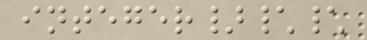integer}\\
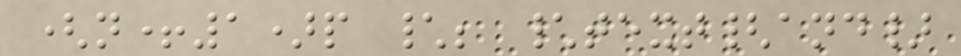(n+1)p \; \text{and}
